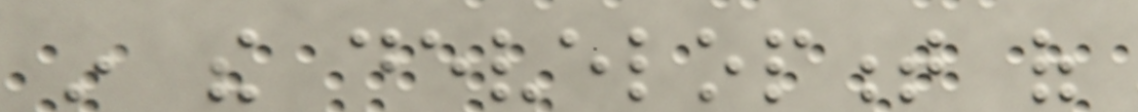in the development of
